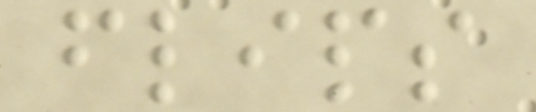flips
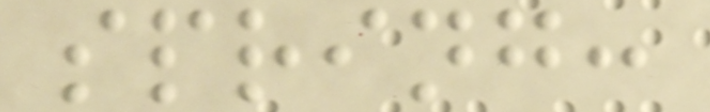spring:
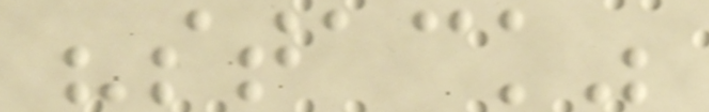"stack"
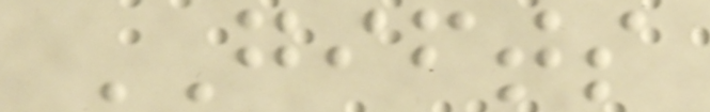GIFTS
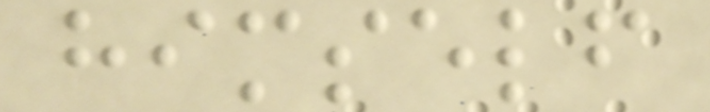himself
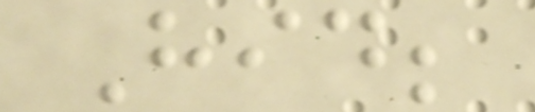Hid;
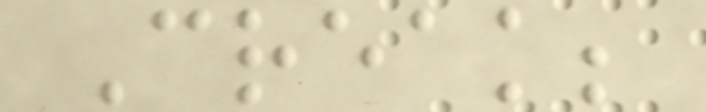Creak;
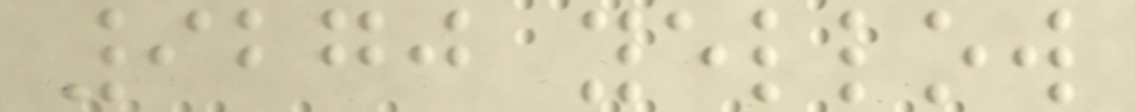9270 yellow
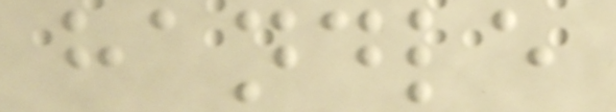handle
